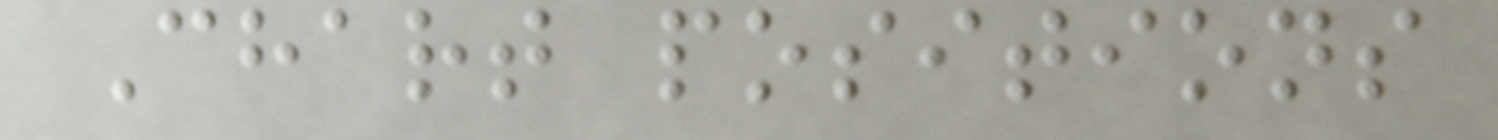Chart positions
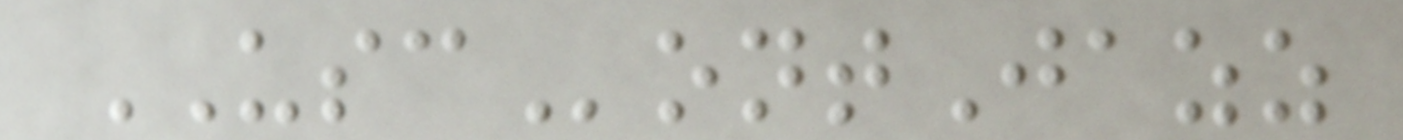USContJazz
